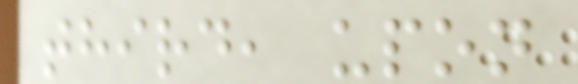third, upon
